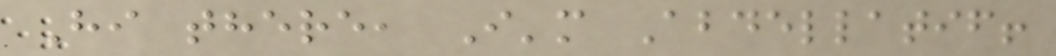Hi there, I'm Abdellatif!
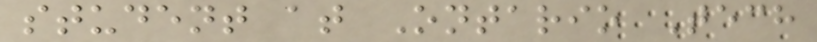student at Ontario Tech
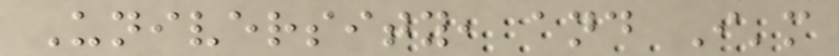University, and I'm
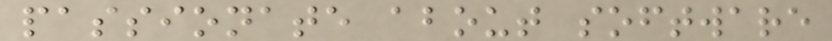passionate about software
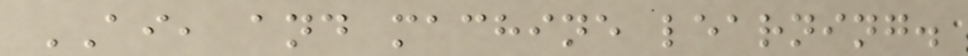AI, and machine learning.
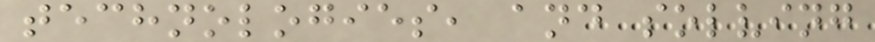technologies, and solving
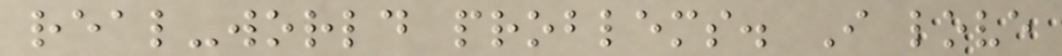real-world problems. I love
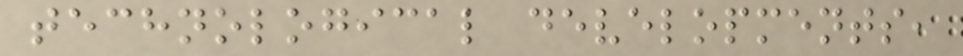technological developments,
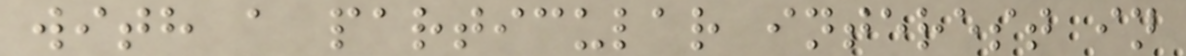with a particular interest in
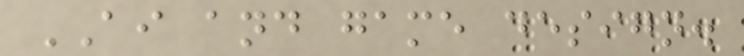AI and game design.
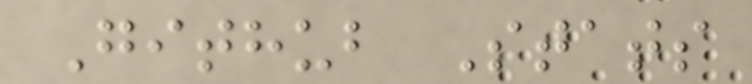Github Stats
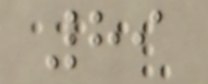89
